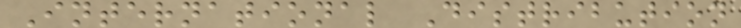International Distribution
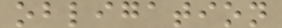obligation
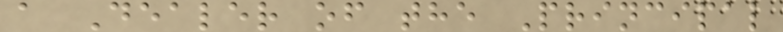a Dealer of the Principal
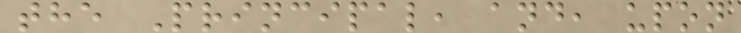the Principal, and, upon
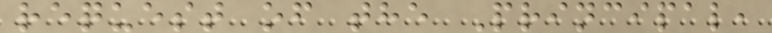request of the Principal,
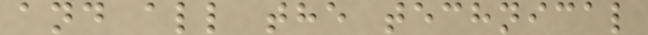and all the technical
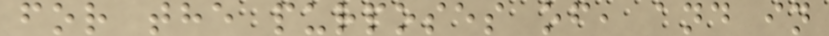for the purposes of, and in
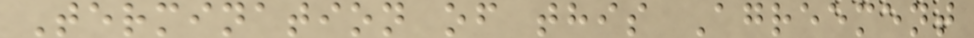Termination of this Agreement
